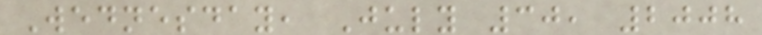Wednesday, July 30, 2008
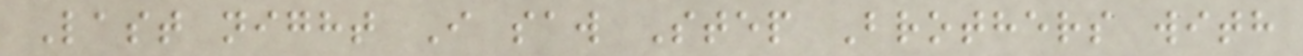Last night I saw Step Brothers with
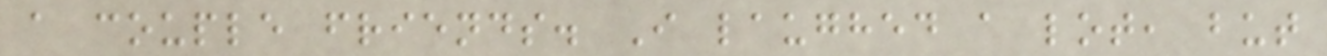a couple friends. I laughed a lot, but
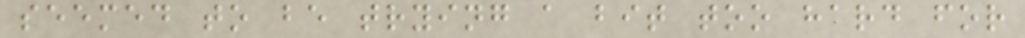seemed to be trying a bit too hard for
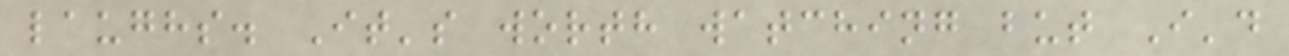laughs. It's worth watching but I'd
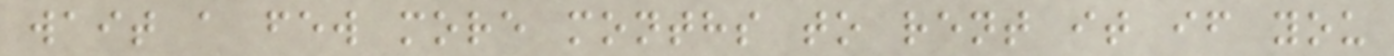wait a few more months to rent it if you
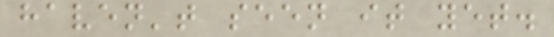haven't seen it yet.
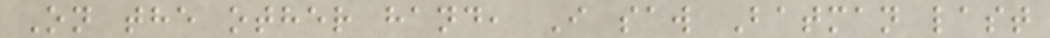On the other hand, I saw Batman last
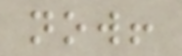now!
